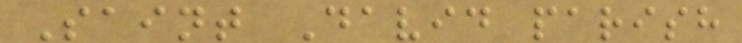Saint David parish
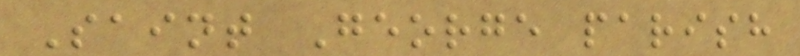Saint George parish
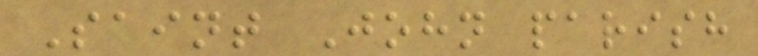Saint John parish
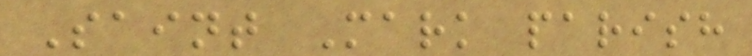Saint Mark parish
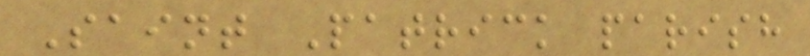Saint Patrick parish
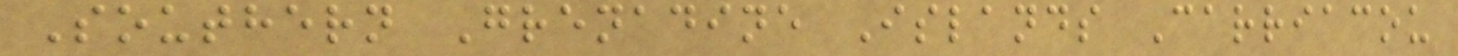Southern Grenadine Islands Carriacou
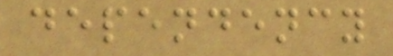dependency
